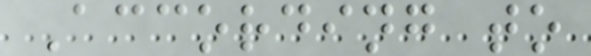According to
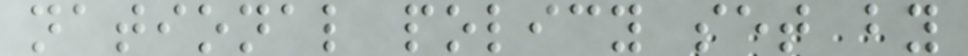national policy set by
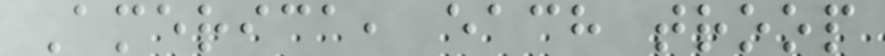America, each troop
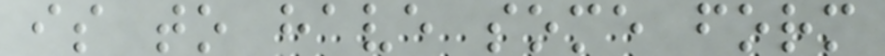is to have some form
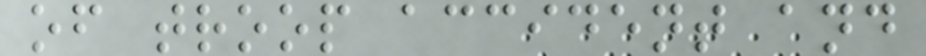of troop accident and
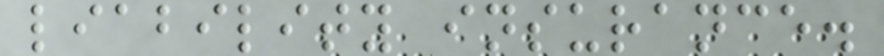liability insurance.
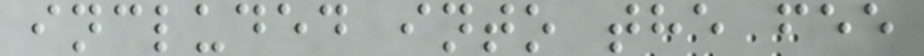included into the fee
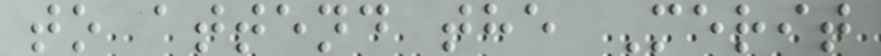to attend the Merit
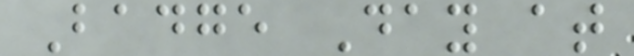Badge Day at
